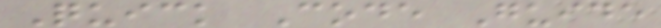Quick Code Guide
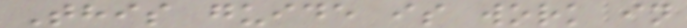This guide is work in
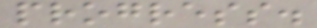progress.
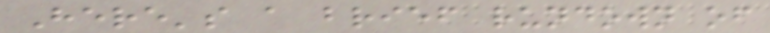Here's a brief rundown of
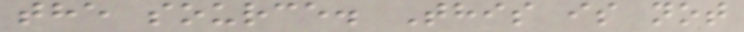the source. This is not
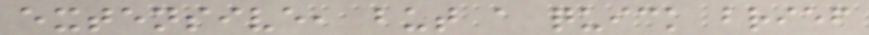extensive, but a quick brief
